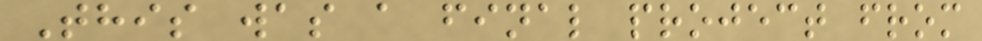This was a final project from
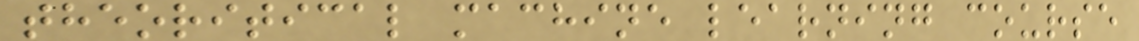theoritical machine learning course
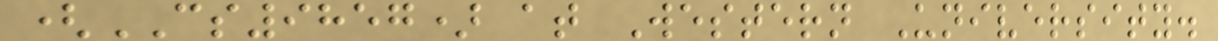(CS9857) at Western University.
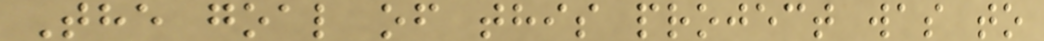The goal of this project was to
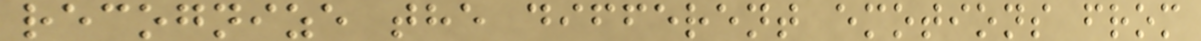recognize the different emotions from
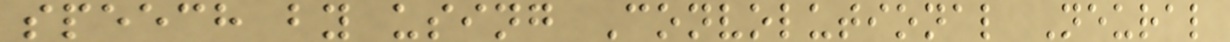speech by using Convolutional Neural
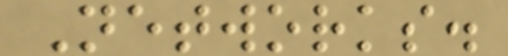Networks.
